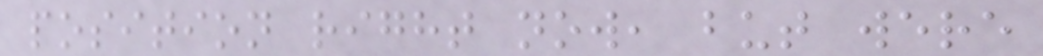position right now, but were
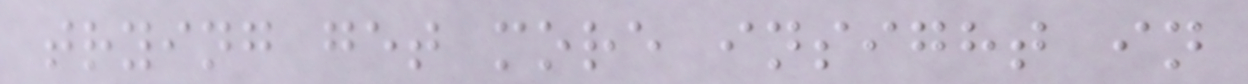trying get more insight in
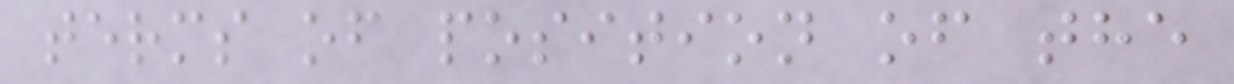terms of position of the
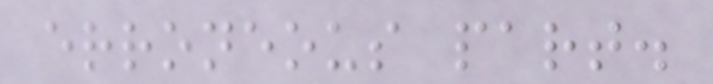erroneous part.
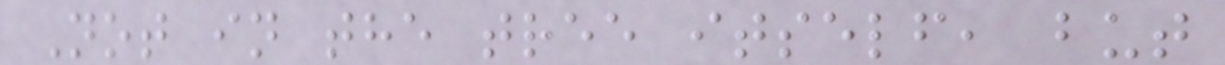Not in the tree itself, but
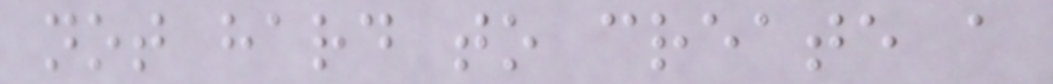not hard to create a
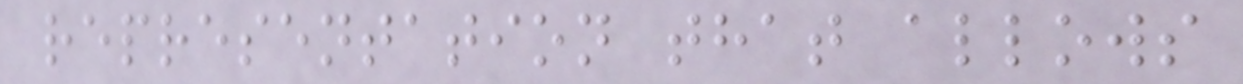representation that allows
